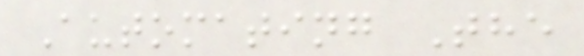Automating The
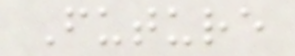Future
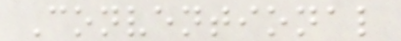Conventional
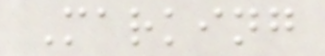Marking
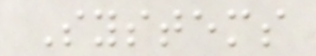Systems
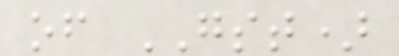of GST)
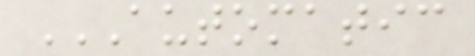AUTOMATIC
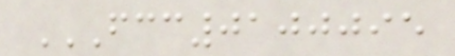FCC0100095
